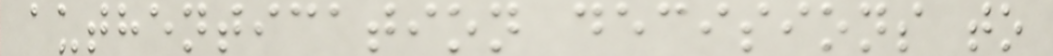authentication decisions to
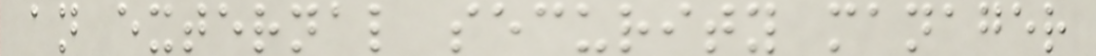an external security manager
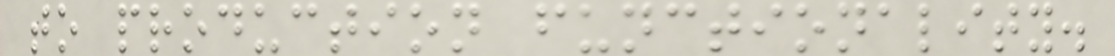to production functionality.
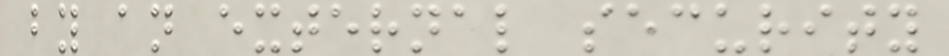by an external security
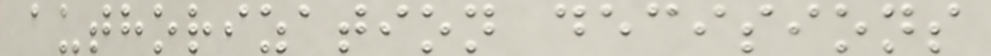authorization decisions
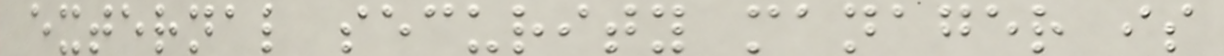external security manager is
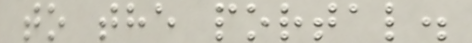to the portal.
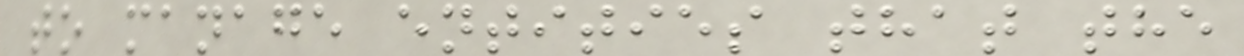to manage entities that the
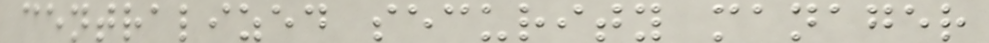centralized security manager
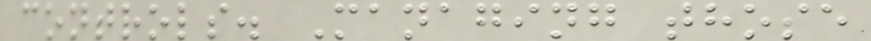controls. Managing those
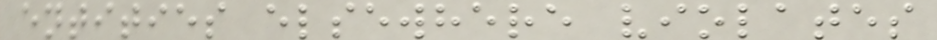entities elsewhere violates
